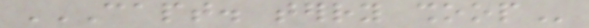CAPT. TERRY SHOOP
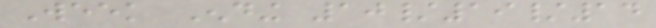Week Ending 10/19/14
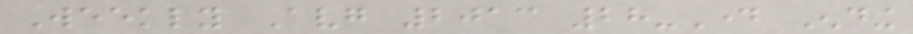Weekly Avg 2013 28-Day Ending
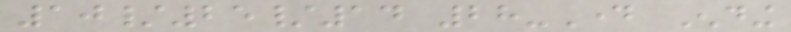10/25/14 28-Day Ending
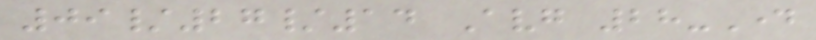09/27/14 Avg 28-Day
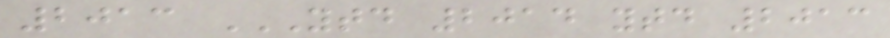2013 YTD 2014 YTD 2013
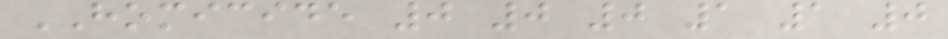HOMICIDE 0 0 0 1 1 0
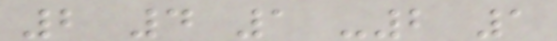2 4 1 -2 1
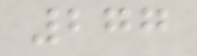277
